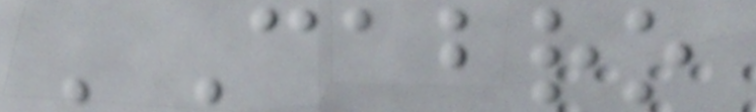'Cabro
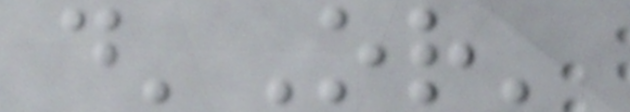d'Or'
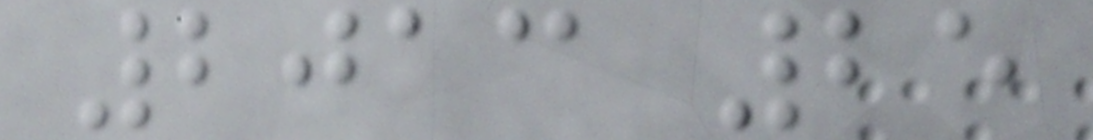2013 25
